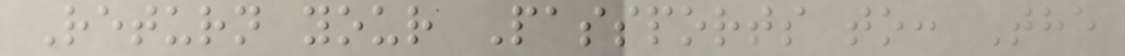Return your Passports to: The
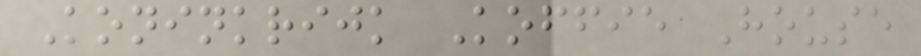Koninkrijk Koffie House
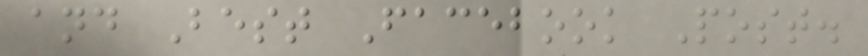and Best Facebook Post.
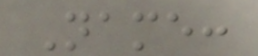Name:
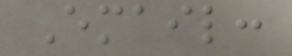Email:
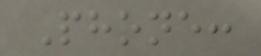Phone:
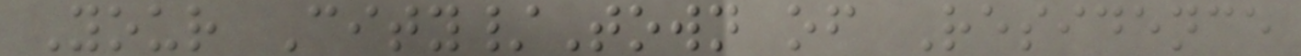Your City/Town of Residence
